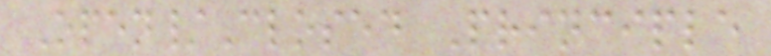Open/Closed Principle
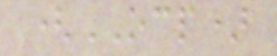(OCP)
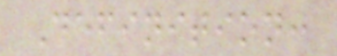Definition:
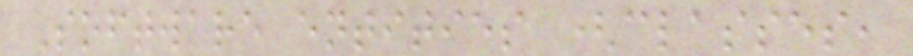Software entities (classes,
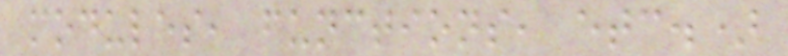modules, functions, etc.)
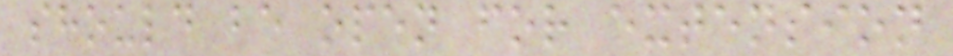should be open for extension
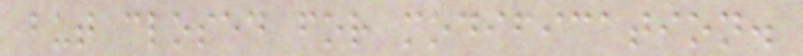but closed for modification.
